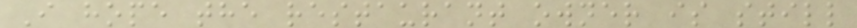I hope the restaurant owner is still
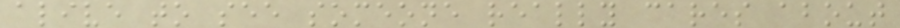alive to see someone really cares about
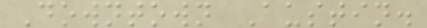Downtown Austin.
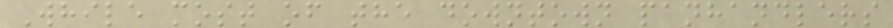While most of the downtown panhandlers
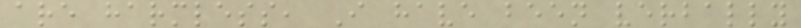are harmless, I have been verbally
